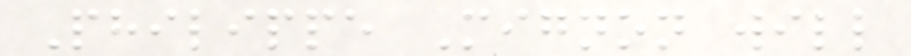Philippe Mignon will
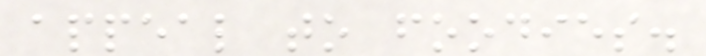appeal to foodies.
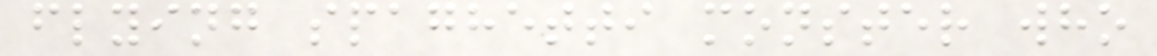flying spaghetti monster who
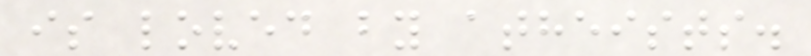is loved by atheists.
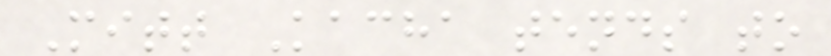Mitt Kacha tends to
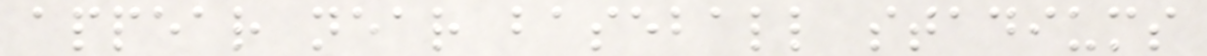appear near baseball stadiums
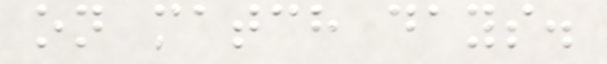on match days.
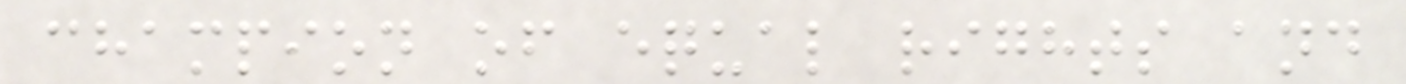champion of equal rights and
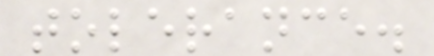tolerance.
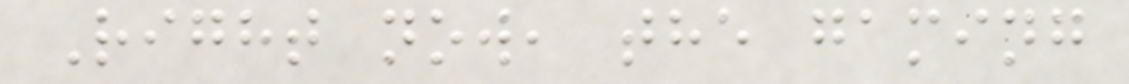Right now, the gaming
